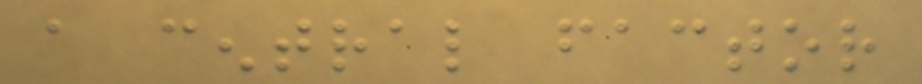a central factor
